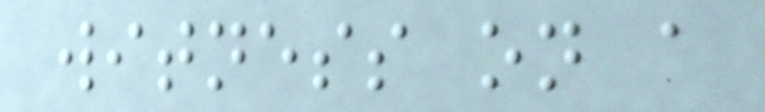witness on a
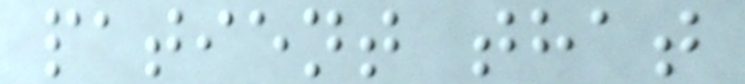patient that
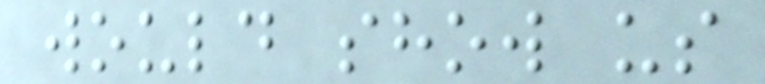would show us
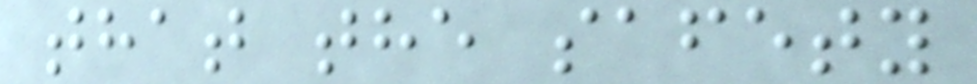that the safety
